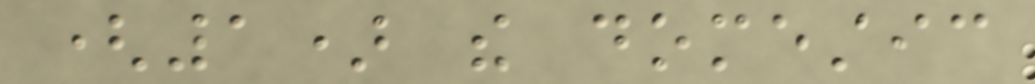(1) the domestic
